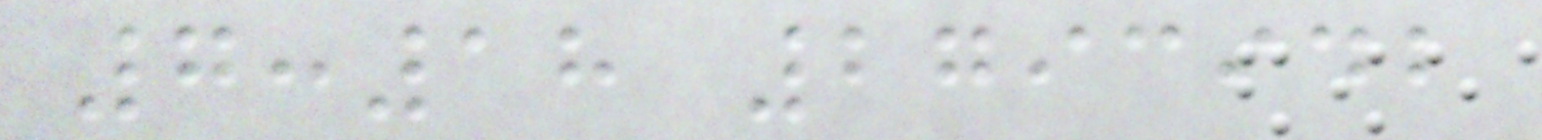7:18 2793942
